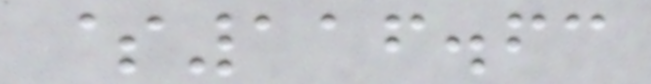$116.63
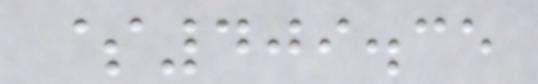$409.35
